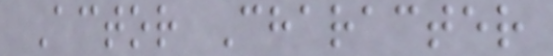Actor Character
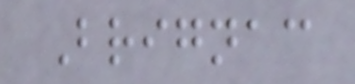Brignac
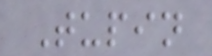Tupin
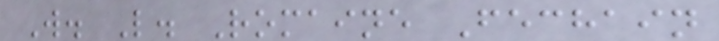W. L. Romaine Fechain
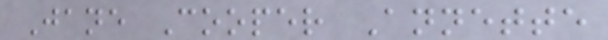Jane Cooper Annette
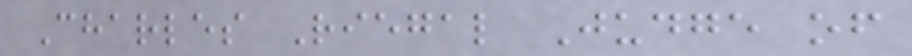Charles Riegal Judge of
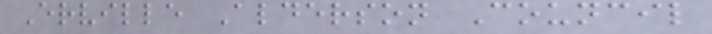Erville Alderson Council
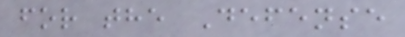for the Defense
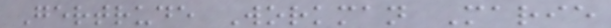Gertrude Workman Marie
